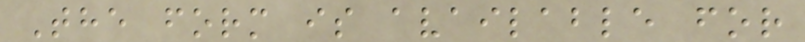The form is available for
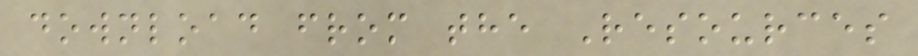download from the Resources
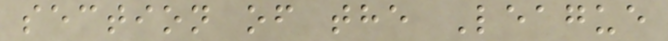section of the League
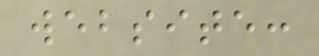website:
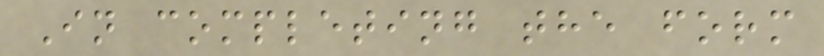In completing the form
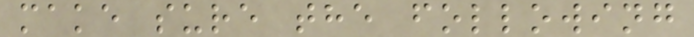make sure the following
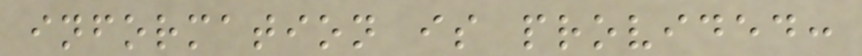information is provided:
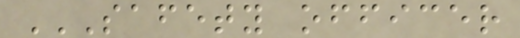SAFETY OFFICER
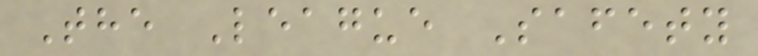The League Safety
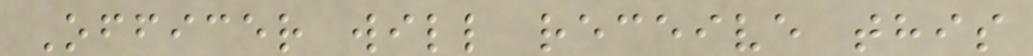Officer will receive this
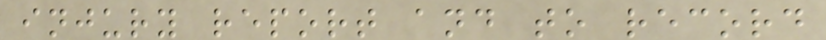injury report and to record
